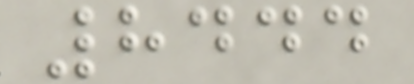8444
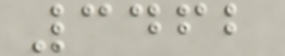3462
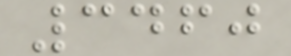3460
